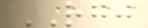RGJ
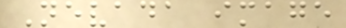Nevada image
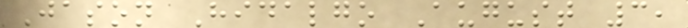Jason Hidalgo August 3,
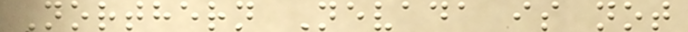Northern Nevada is not
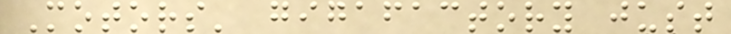Motors' gigafactory just
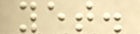yet.
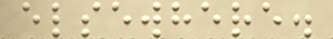elsewhere.
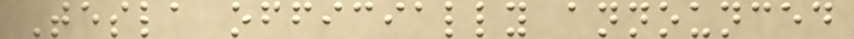Tesla officially announced
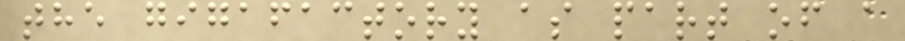the gigafactory as part of a
